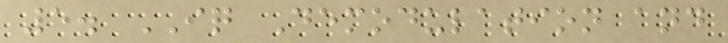5. IQ Demodulation and
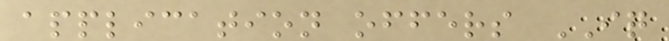application offers IQ
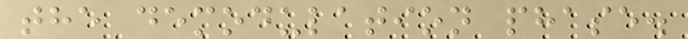the demodulation phase.
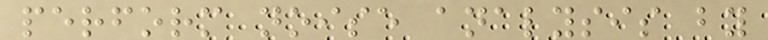perform noise analysis by
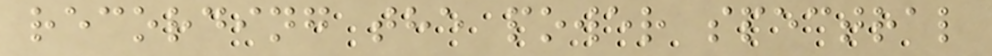recording the power spectral
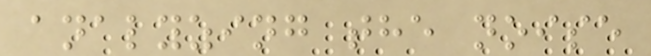analyzing the noise
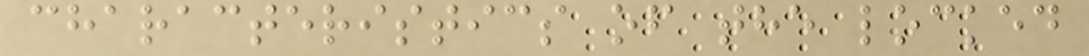characteristics of the locked
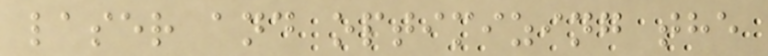laser and optimizing the
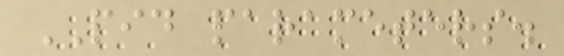PID parameters.
